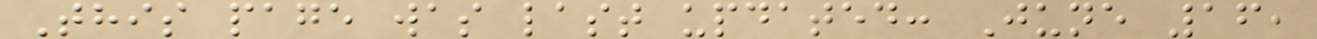This page was last updated: June 16,
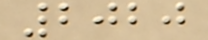2020
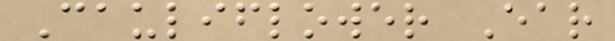Cauliflower Ear
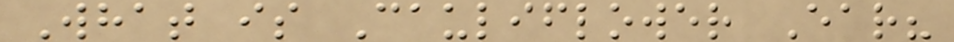What is Cauliflower Ear?
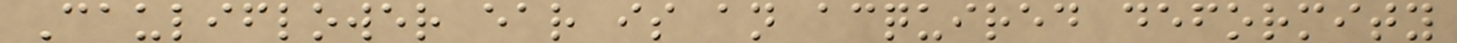Cauliflower ear is an acquired deformity
